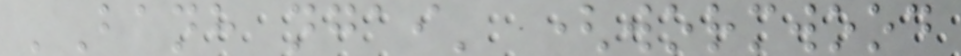'Banh ngai' (wormwood
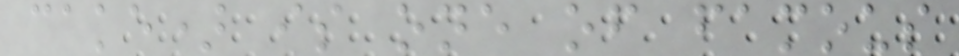cake) is one of famous
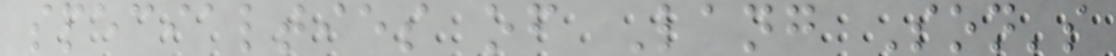specialties of Lang Son's
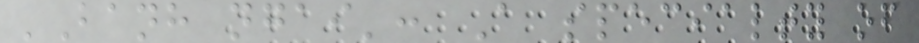'Banh ngai': A specialty of
